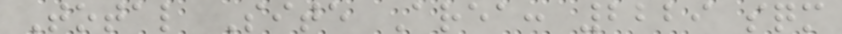Total Site Area: 2229 sqm
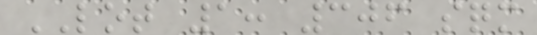LOT 1: 306 sqm
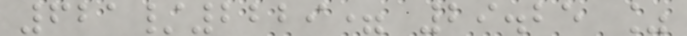621/2229= 29.25 %
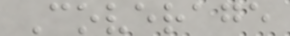Coverage
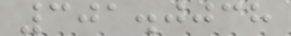301.0038
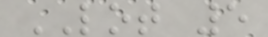LOT 5
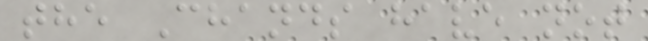the Chands have not
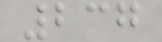237
